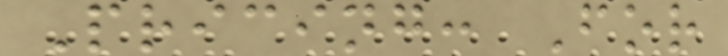Pricing: For
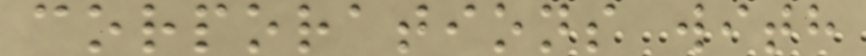corporations with
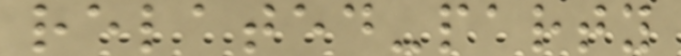related-party
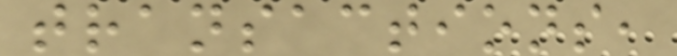transactions,
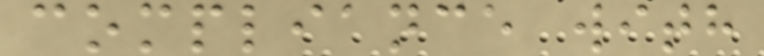compliance with
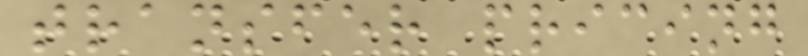transfer pricing
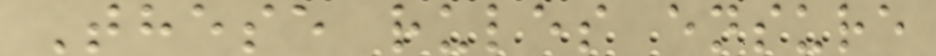These rules ensure
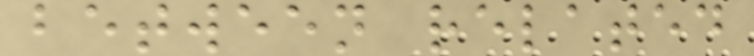between related
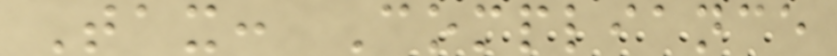Tax: Compliance
